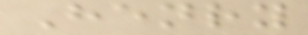Henry
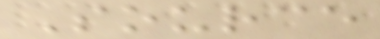Source
